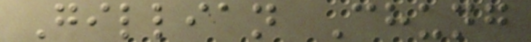Gillian Chung
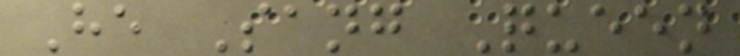He Sang Queen
